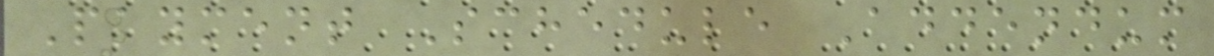Payment Schedule Addendum
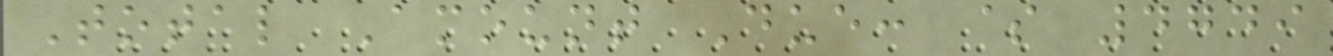Total Amount Due: $ 4749
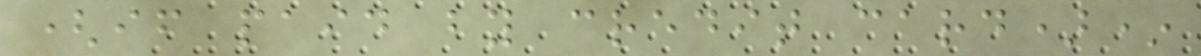(if paid by credit card)*
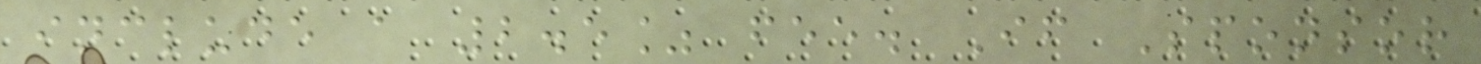include a 2.5% fee. If Sponsor
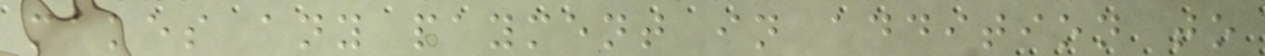makes any payment in addition to
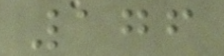176
